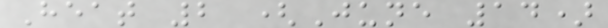Heat 2 (June 14)
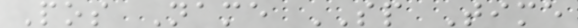Pos Name SP Time
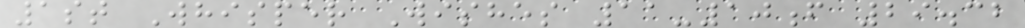1st Whisper Wishes 11-10f 29.32
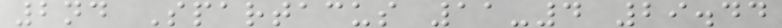2nd Spartacus 11-4 29.44
